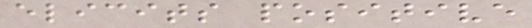elicits positive
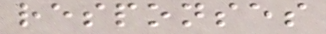responses
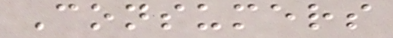Consumers
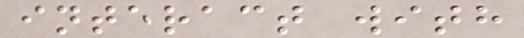interact with
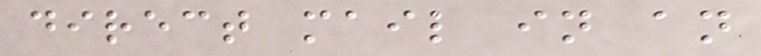direct mail in an
